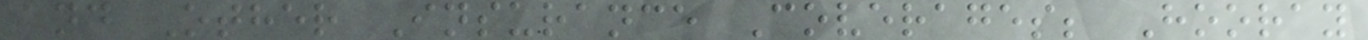and Other Insurance Coverages; Hooray
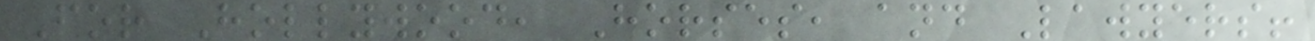For Hollywood, Horses, and Lawyers!
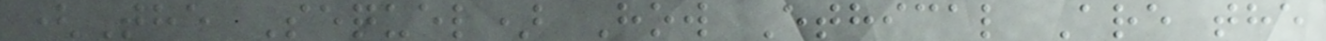(The Sequel) How Ethical Are the
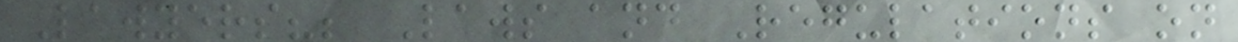Lawyers?; Laws and Regulations on
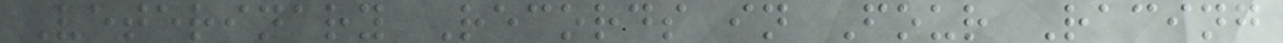Veterinary Records in Four Racing
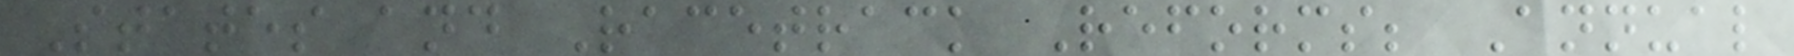States and Racetrack Reforms; Annual
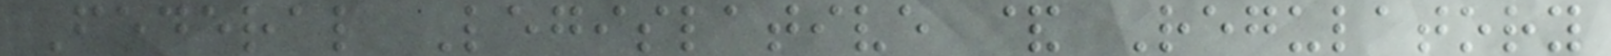Federal Legislative & Regulatory
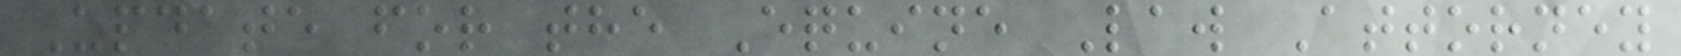Update for the Equine Law Attorney
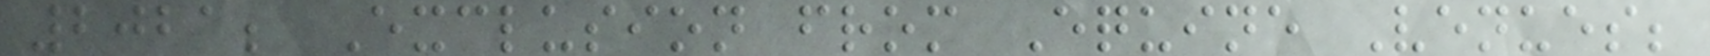2021; Exclusion from Equine Venues;
